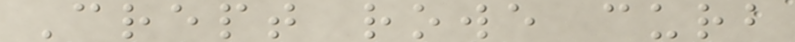Crept rowe curb
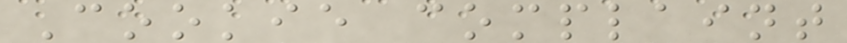Cookie complaint
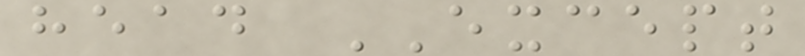head EXCEPT
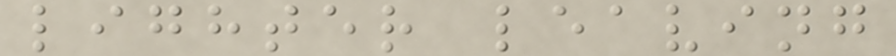lighter leaving
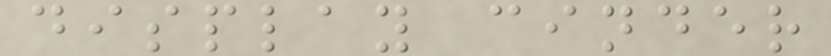display cinder
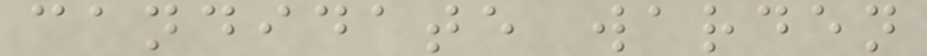candidate warden
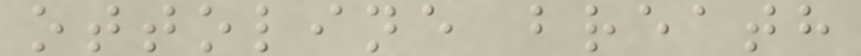ottoline breath
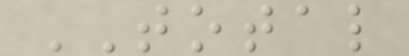TOTAL
